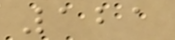121
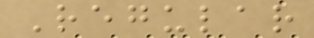Regular
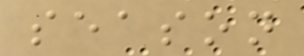season
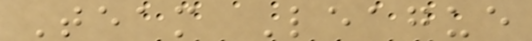Team League
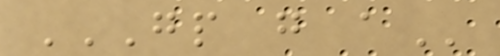GP G A
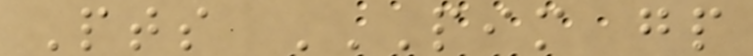Pts PIM GP
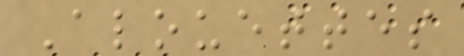Alouettes
